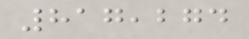817,274
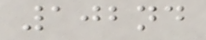102nd
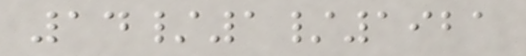14/1/1921
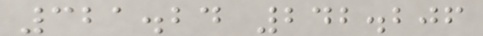321.24 242.206
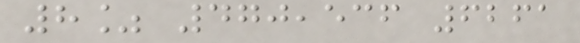8% 470,536 6261
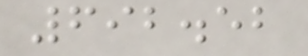692.52
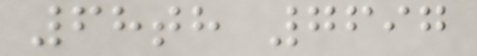68th 7697
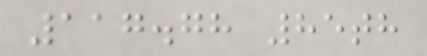117.78 85th
